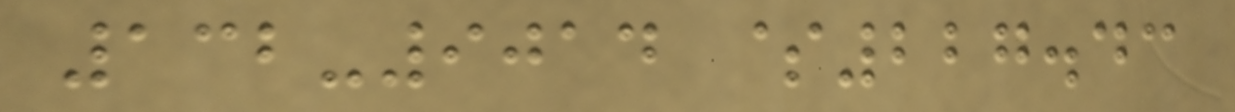132-9014 $227.43
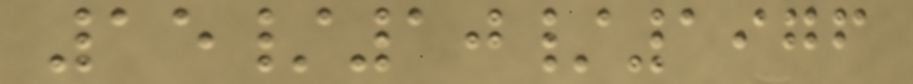15/10/1976
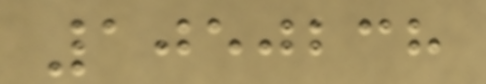1050238
